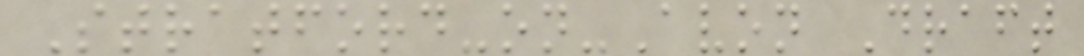Stratford-on-Avon Draft
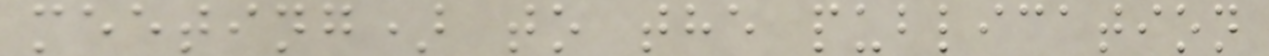meeting) to the publication
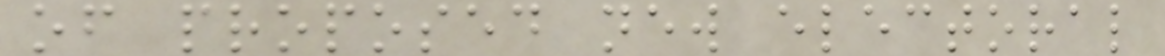of proposed new electoral
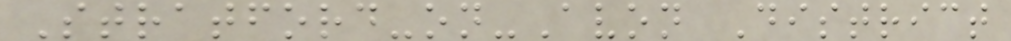Stratford-on-Avon District
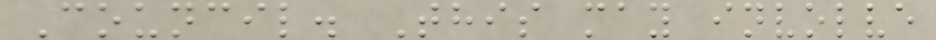Council. This may involve
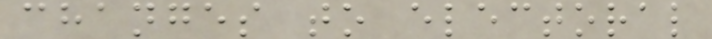changes to electoral
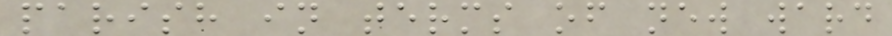parish in terms of new ward
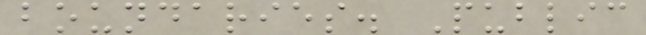boundaries. Public
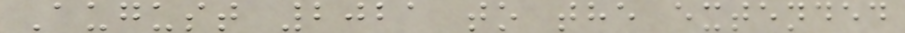August 2021 to the extended
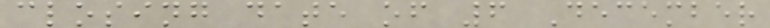closing date of 6 December
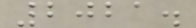2021.
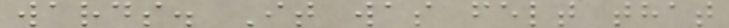wards. It was felt that
